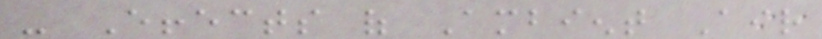- Effects of Ambient Air
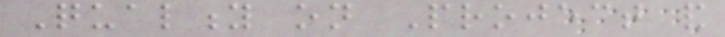Quality on Project and
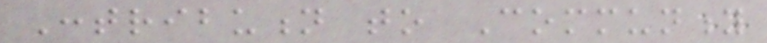Contribution to Community
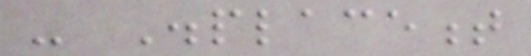- Displacement
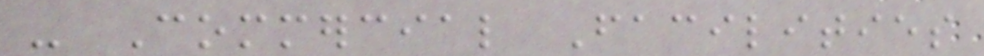- Commercial Facilities
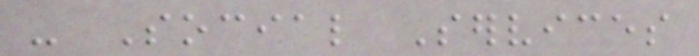- Social Services
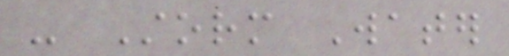- Storm Water
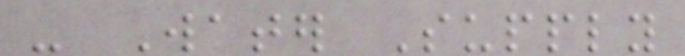- Water Supply
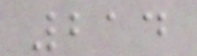214
